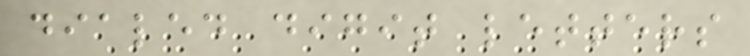dialed digit letters
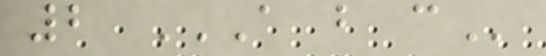2 A B C
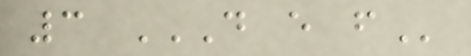3 D E F
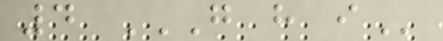4 G H I
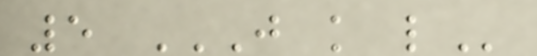5 J K L
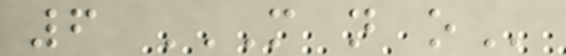6 M N O
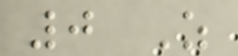0 Z
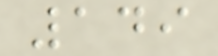149
